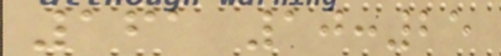161 10:25
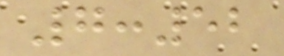7:52
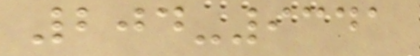204-9341
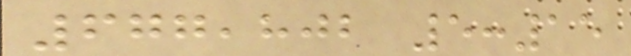677,802 5:15
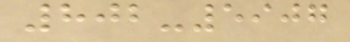802-5907
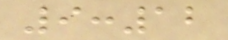9:12
